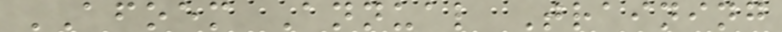AFOEM Annual Training
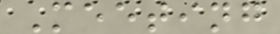Meeting
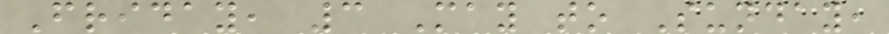Friday, 3 May to Sunday,
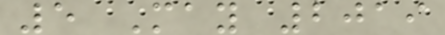5 May 2019
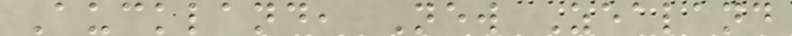Auckland, New Zealand
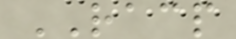RACP
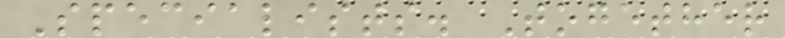Specialists. Together
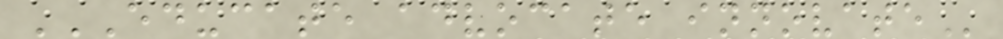EDUCATE ADVOCATE INNOVATE
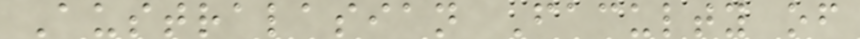Australasian Faculty of
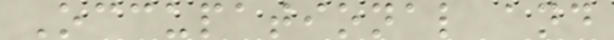Occupational and
